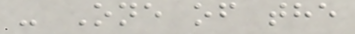- One of the
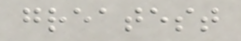greatest
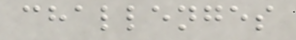challenges
